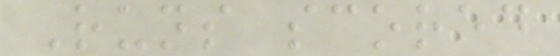Runs scored
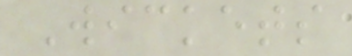Wickets
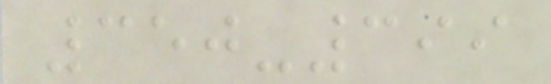350-399
